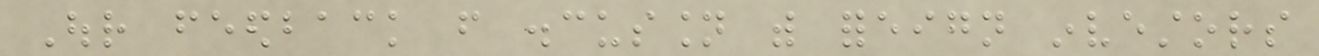Our feedback from discussion with foreign investors
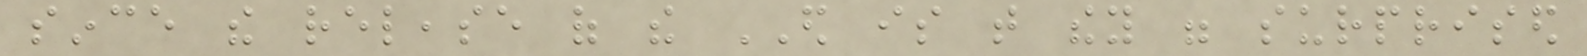since the release of the ED is that they were surprised
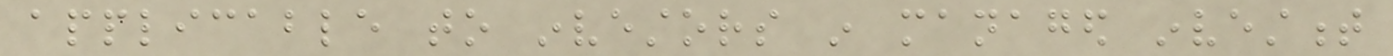applicable to investors in managed investment
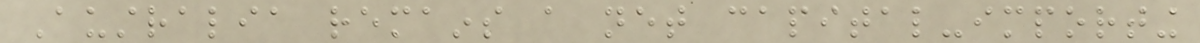Australia remains a net capital-importing
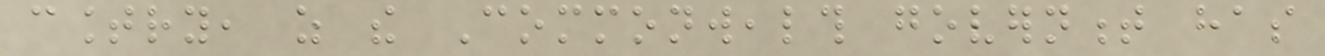country, as the Commonwealth government has
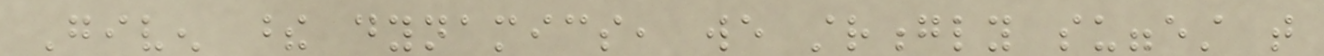Given these dynamics, we strongly suggest that
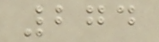274
